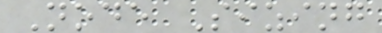Node Sizing
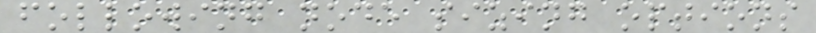following node sizing options
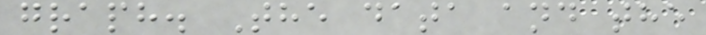graph. The data and the
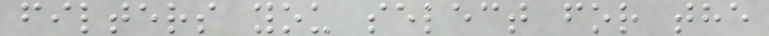filters you select for the
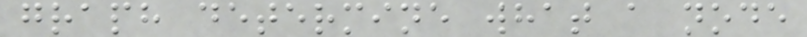graph determine what a node
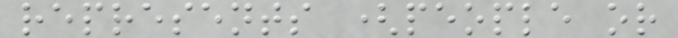represents (people or
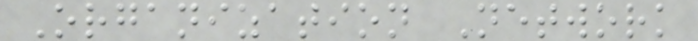Organization Network
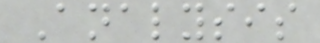Analysis
